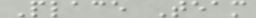Place Team
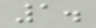1.
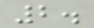2.
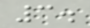3.
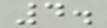4.
